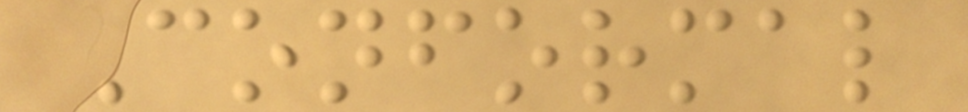Conformal
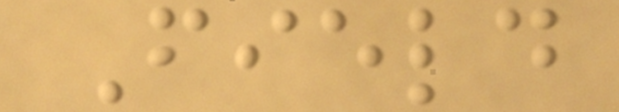Field
